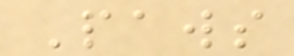Paws
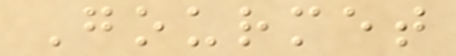Gourmet
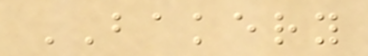BAKERY
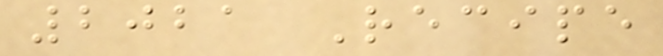2021 Recipe
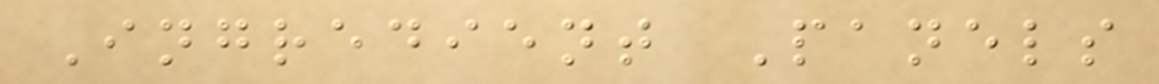Ingredient Panels
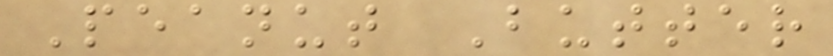Peanut Butter
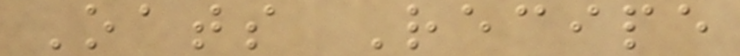Oats Recipe
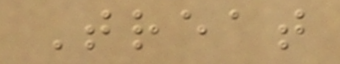Treat
